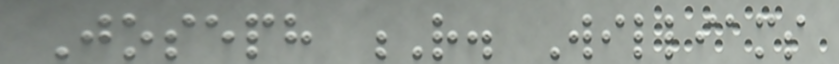Joseph R. Williams
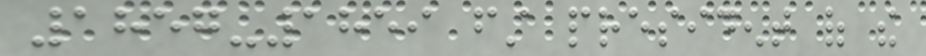1857-1859 first president of the
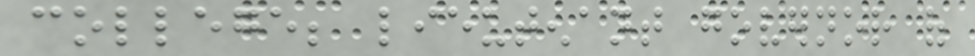college; lieutenant governor of
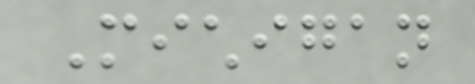Michigan
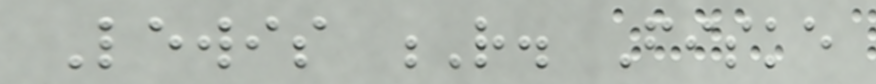Lewis R. Fiske
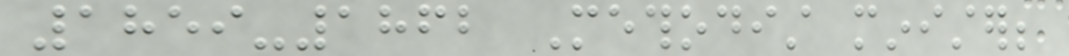1859-1862 Methodist minister;
